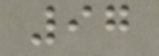97
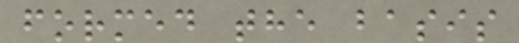formed the basis
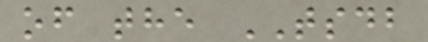of the TSDB
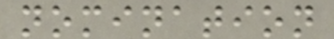nomination
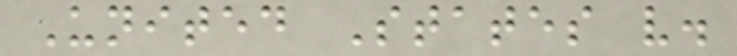United States v.
